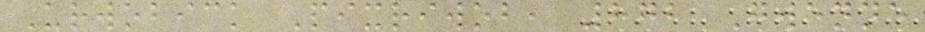Urwobick Pixriwob, 872 Gwenne
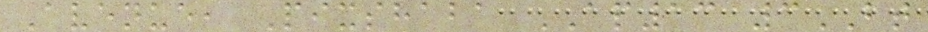Avenue, Pixshaba AP13 3BT
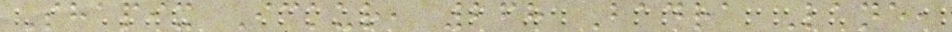Shapix Ickur, 268 Badra Lane,
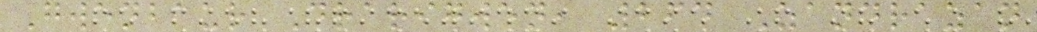Gwenbaur Drarigwen, 264 Zandrazan
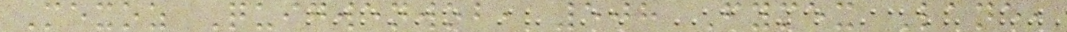Mexoz Quigwenwob, 508 Fymex Lane,
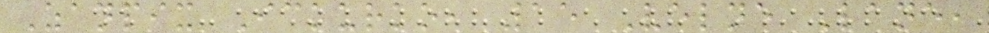Zanpix Ickurko, 15 Velne Lane,
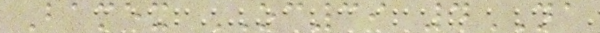Bamex OC39 4NA
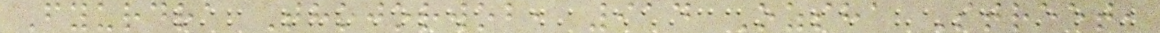Fyurdra Thojorwob, 914 Ozsha Street,
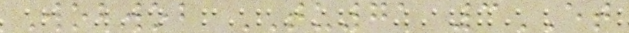Wobwob TU71 3ET
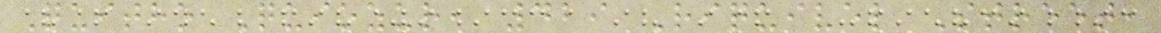Quitho Quiozur, 429 Riquivel Street,
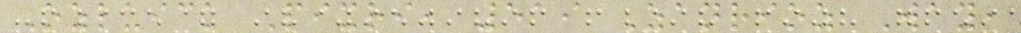Ozluick Pixri, 519 Zanrioz Way,
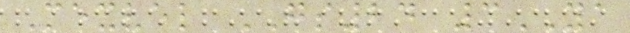Mexvel GS24 3YA
